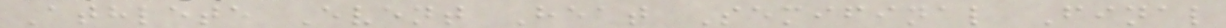Athlete Event Heat Semifinal Final
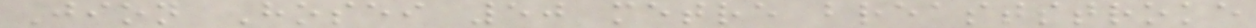Jion Hosei 50 metre breaststroke
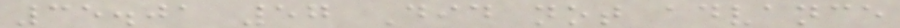35.01 57 Did not advance
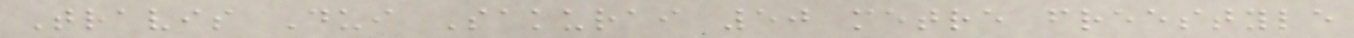Travis Dui Sakurai 50 metre freestyle
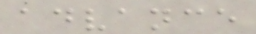advance
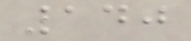140
